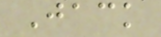Jack
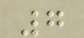7
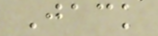Jack
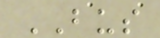BUS
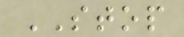STOP
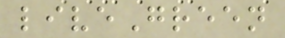liveGreen
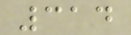314
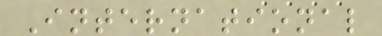International
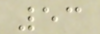53
